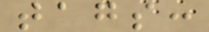tags:
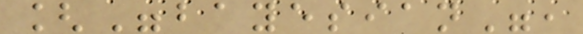["bayesian",
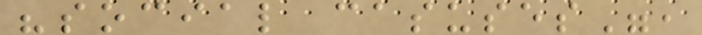"social casuses",
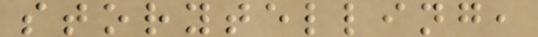storytelling,
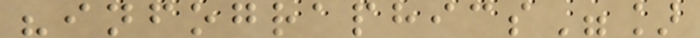"infographics"]
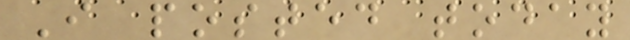I posted today
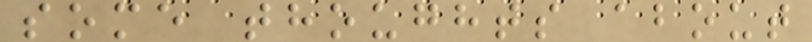some thoughts about
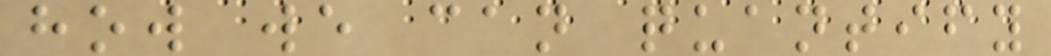how we can quantify
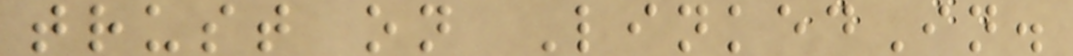trust on LinkedIn.
